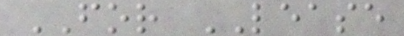FOR LEASE
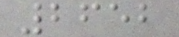2652
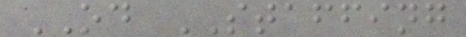OD STAFFING
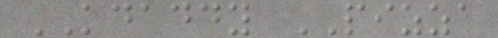KDADDY PIZZA
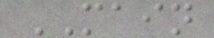MAIN
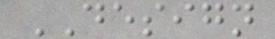DESIGN
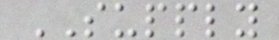SUPPLY
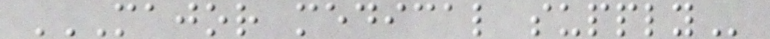MAJOR MEDICAL SUPPLY
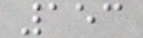153
